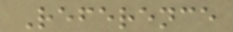Reference
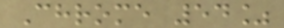Chrome 54%
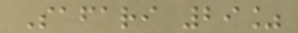Safari 29%
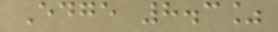Edge 8.3%
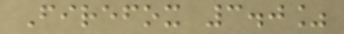Firefox 3.0%
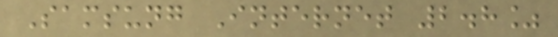Samsung Internet 2.8%
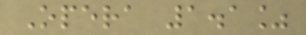Opera 1.1%
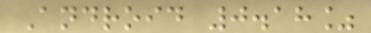Android 0.18%
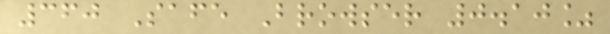360 Safe Browser 0.10%
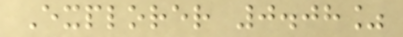Explorer 0.08%
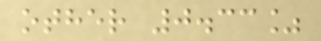other 0.33%
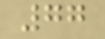77
